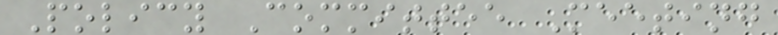Policy Committee Meeting
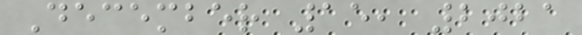December 15, 2021
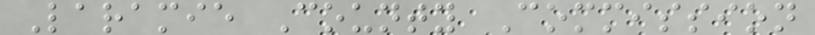Laramie County Commission
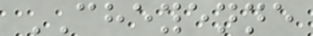CHEYENNE
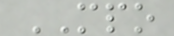MPO
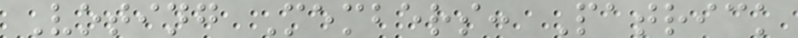Voting Members: Patrick
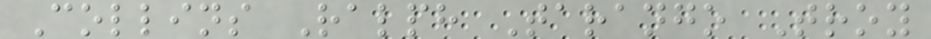Collins Ralph Tarango Troy
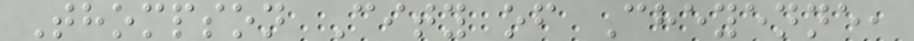Thompson City of Cheyenne,
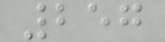257
